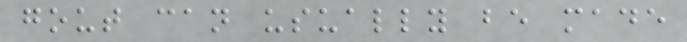gout can usually be made
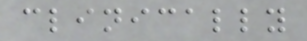clinically
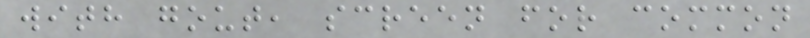with gout, screen for common
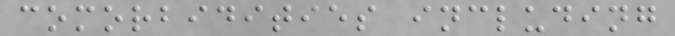comorbidities including
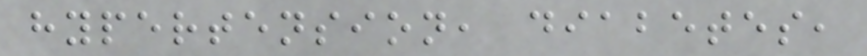hypertension, diabetes,
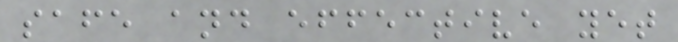safe and effective yet
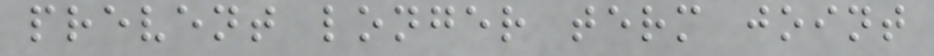prevent longer term joint
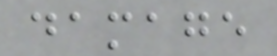damage
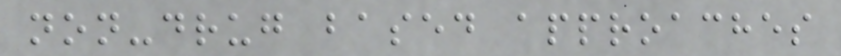non-drug based approaches
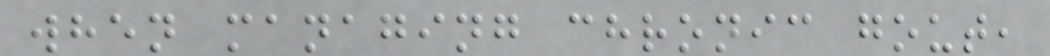when managing chronic gout,
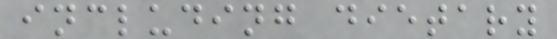including dietary
